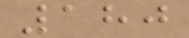180
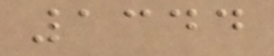1344
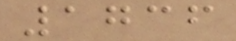1736
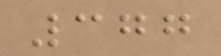377
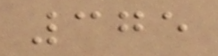375
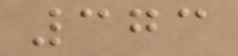373
